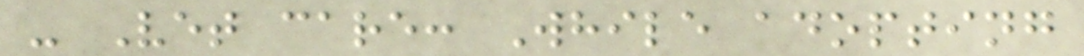- Vet care: While adopting
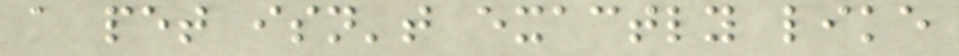a pet isn't exactly like
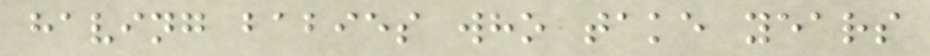having babies who take years
